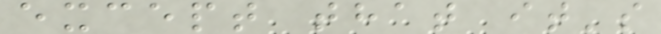except that it's
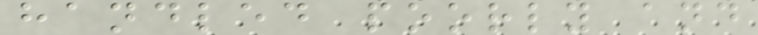handled poorly and
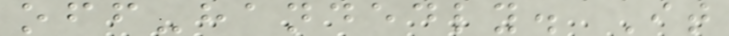off-handedly. It
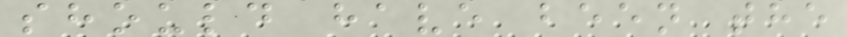should have been the
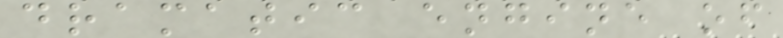dramatic engine of
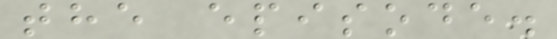the episode.
